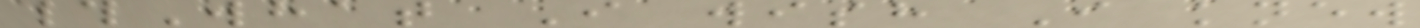#What I wish I knew
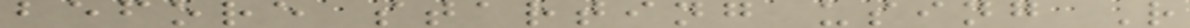before starting using R
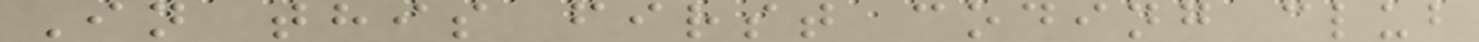In this first coding club
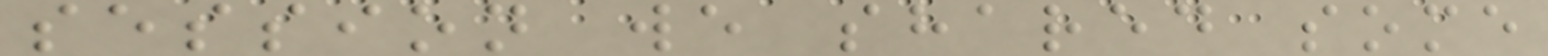session we shared some
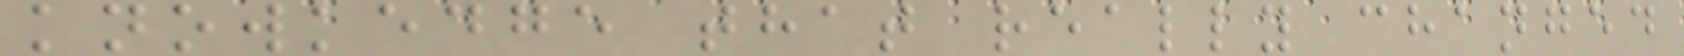knowkedge that really changed
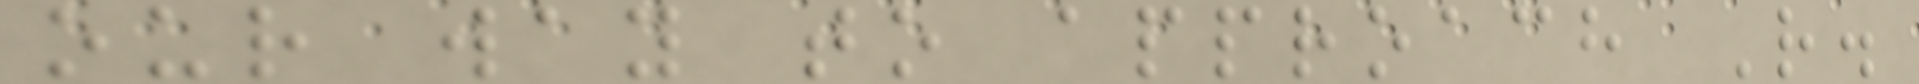our way to approach R.
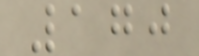170
